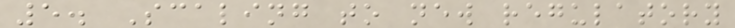5. Scaling to new regulatory
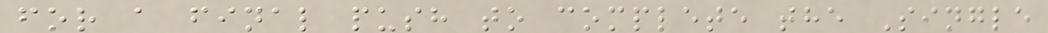for a final push to complete the Single
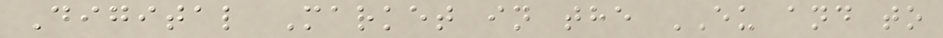Digital Market in the EU and to
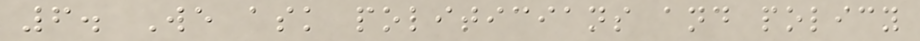6. We ask politicians and policy
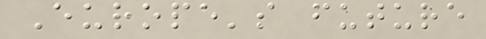Europe's future
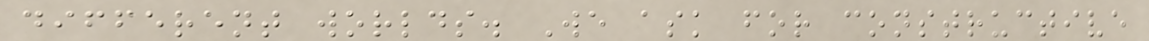different worlds. We ask for constructive
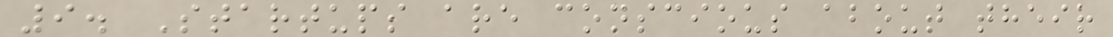9. Startups are conscious about their
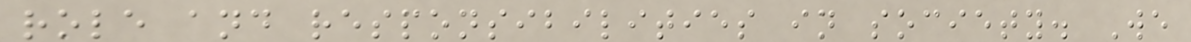role and responsibilities in society. We
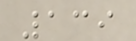139
